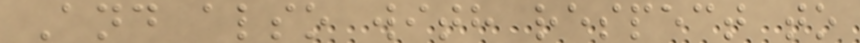And also with respect to
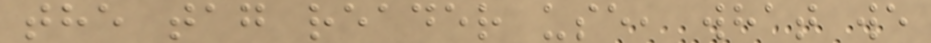the tag reader use, what we
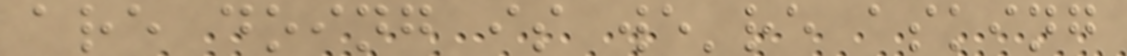are doing is we're asking
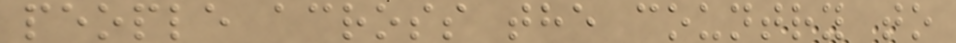people across the country to
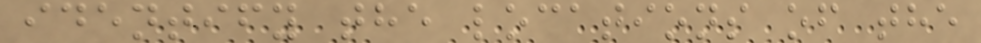identify the locations of the
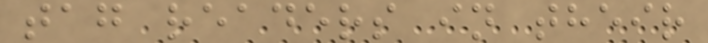tag readers in their
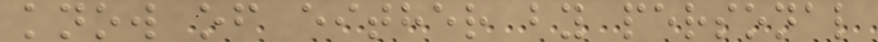know of either by personal
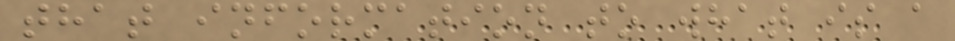that information to what is a
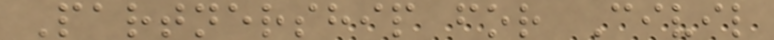Partnership for Civil
